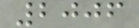2006
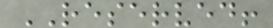RESERVED!
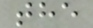the
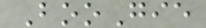BooGie
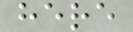here
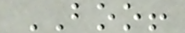BOO!
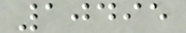10495
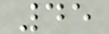45
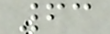63
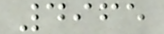4965
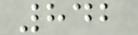842
